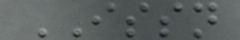ISSN
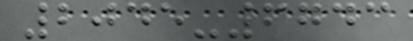2045-6743
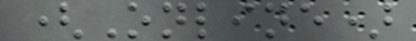(Online)
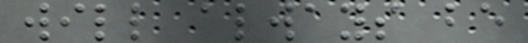will always be
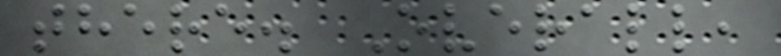there. Overall,
